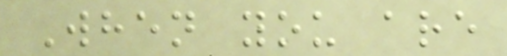When you are
